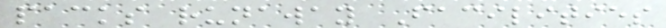packs runaway Facilities
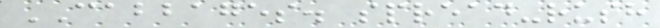CABBAGES. spread-rush
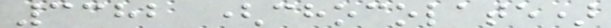3382 (chocolate)
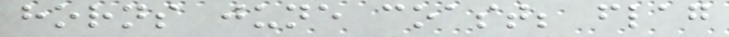horns june coast; flag
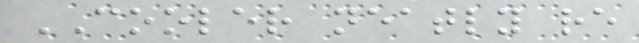COOLER neatly re
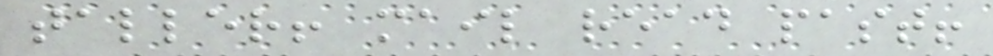taller! mail read past!
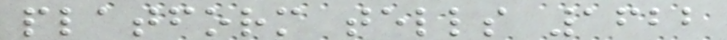platform tells 1622
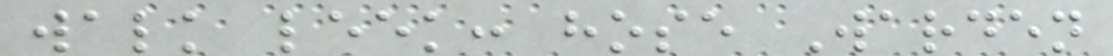walk leek: hose Warden
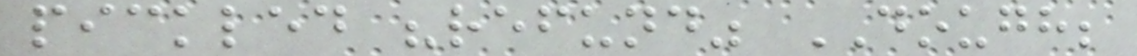pickled "refund" DOUGH;
